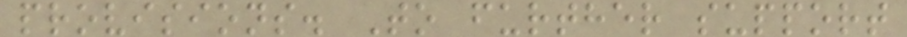provisions. To further support
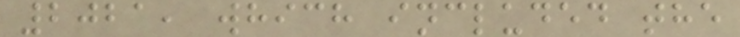2021, which included the
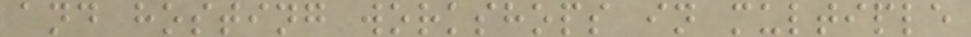and hosting workshops in multiple
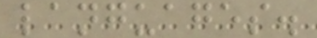languages.
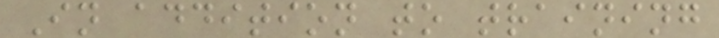In addition to training
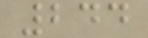244
